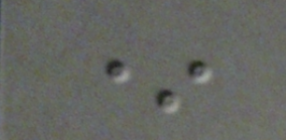*
